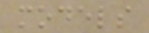models
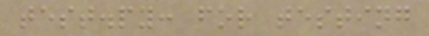test.py: for testing
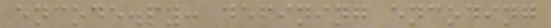encode.py: defining encoding
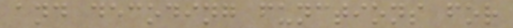and decoding functions for
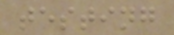testing
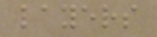layers
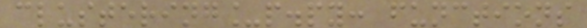clustering_p.py: functions
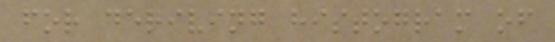for deriving histogram of
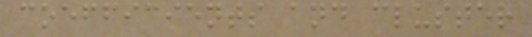coefficients and cluster
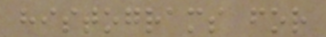histograms for
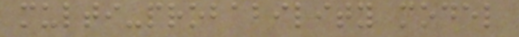multi-probability model
